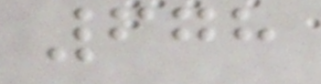678
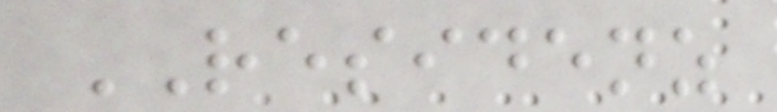RESIDENZ
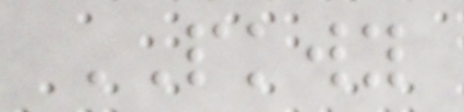PKWY
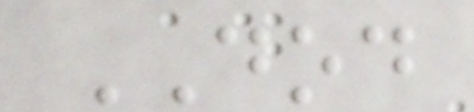DOD
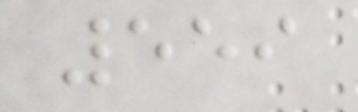559
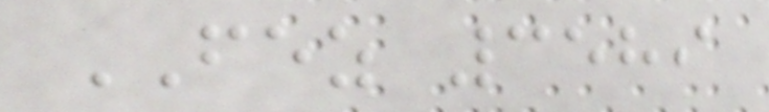FEZ 3589
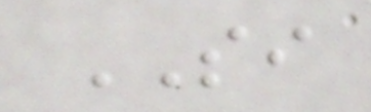SI
